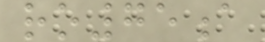ro75a
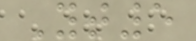Yt5
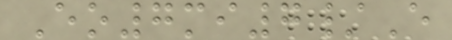Eo7mi7/E
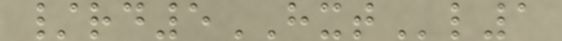/rd5HXTl1
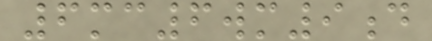6mc6wm9d
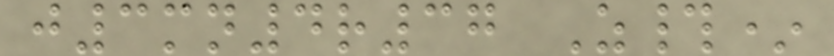j3mn4r37 Z#*
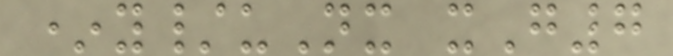*y/uNx xG7
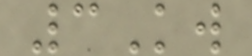3Kw
